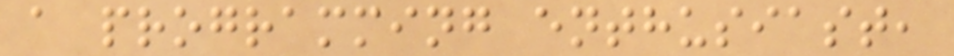a programming enthusiast,
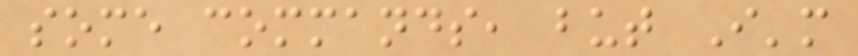some commands, but I'm
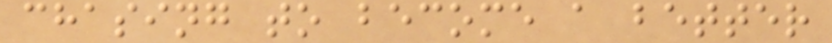chasing to become a better
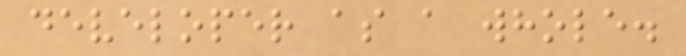developer as a whole.
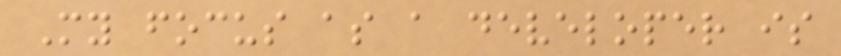My focus as a developer is
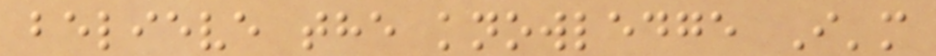believe the knowledge I'm
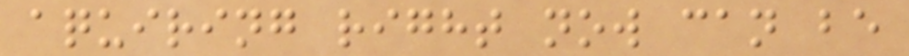aquiring right now can be
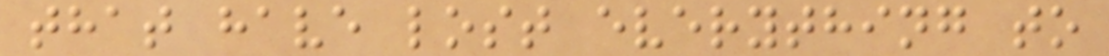that have lost everything to
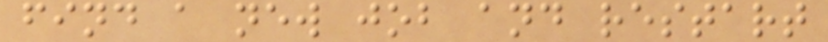find a new job and restart
